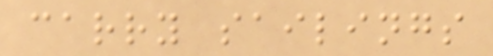carry sailings
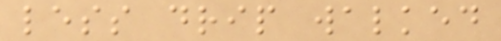less drip walked
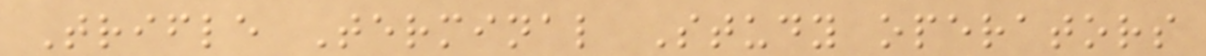Trifle Terminal Study operators
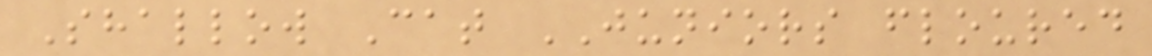Shallow Cat JUNIORS floured
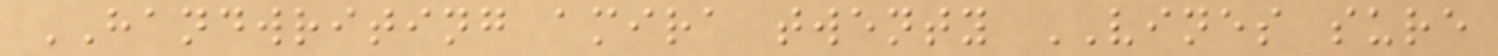HANDWRITING amira twenty VINES sure
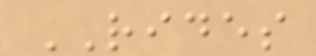RIDES
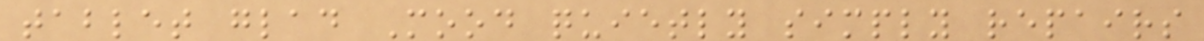tablet glad Mood quietly simply repairs
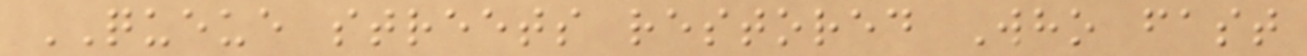QUEUE streets restored Who fast
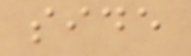side
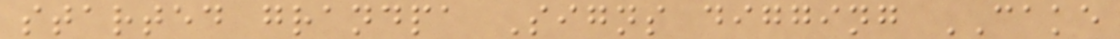started grandpa Signs digging CAKE
